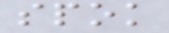spok
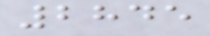2845
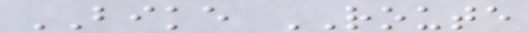BIKE ROUTE
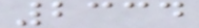2334
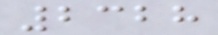2328
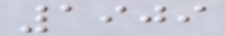1909
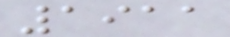1911
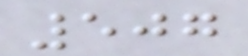507
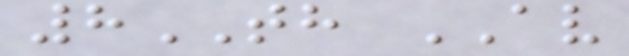8TH AV
